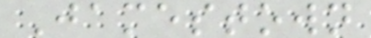Jamestown
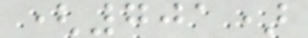(701)
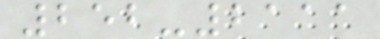252-2111
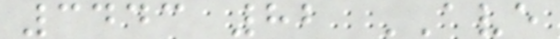3443 82 AVE
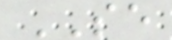SE
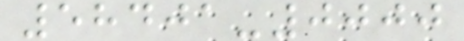58401-0000
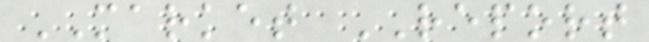MARKET REPORT
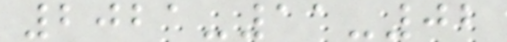2021-11-02
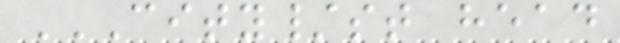CITY/ST HEAD
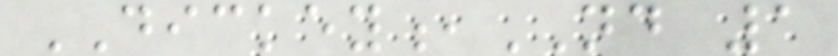DICKEY,ND 1
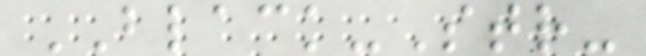BLACK-Str-
